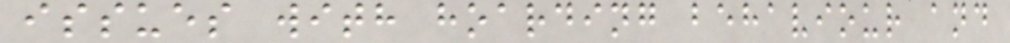issues with hoarding behaviour and
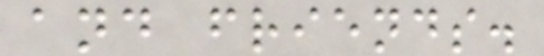and friends.
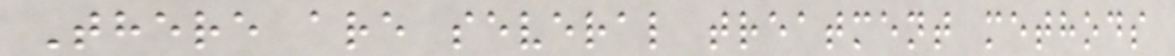There are several treatment methods
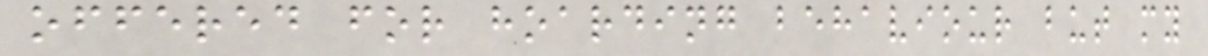offered for hoarding behaviour but my
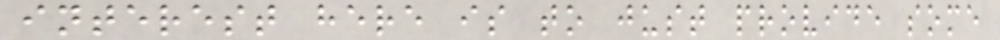interest here is to just provide some
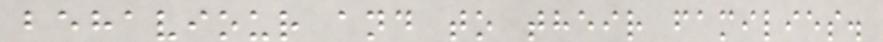behaviour and to their families.
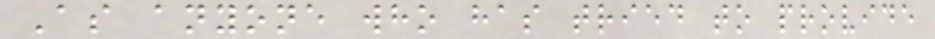As anyone who has tried to provide
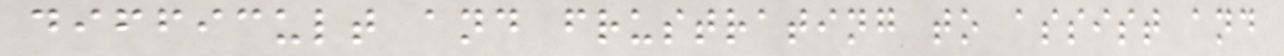difficult and frustrating to assist and
